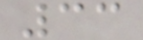33
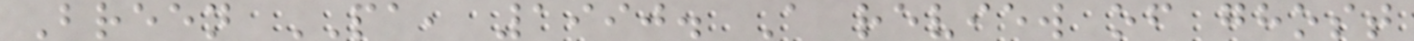Breen PA, 1990. A review of ghost
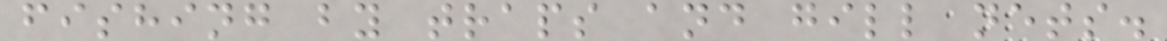fishing by traps and gill nets.
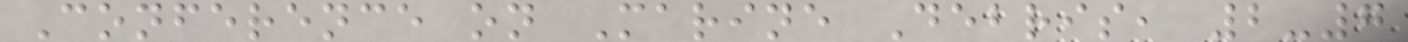Conference on Marine Debris, 2-7
